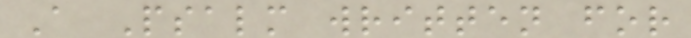A Psalm written for
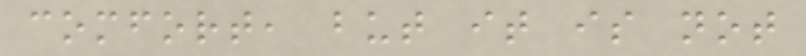comfort, but it is not
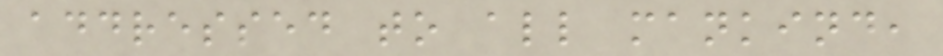addressed to all mankind,
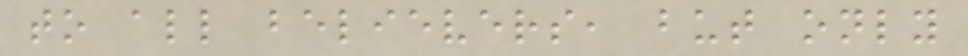to all believers, but only
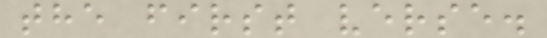the first verse.
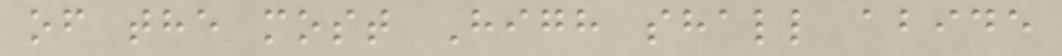of the most High shall abide
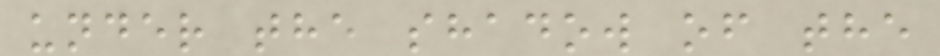under the shadow of the
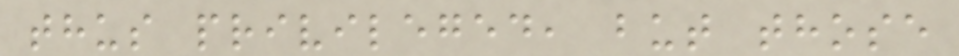thus privileged, but those
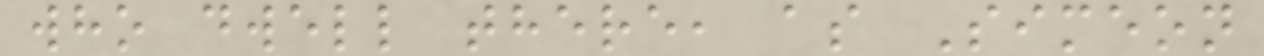who dwell there, as Simeon
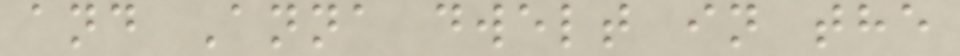and Anna dwelt in the
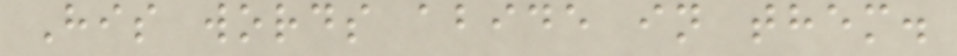His words abide in them.
